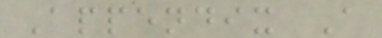Appendix A
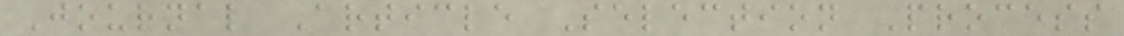Journal Article Selection Process
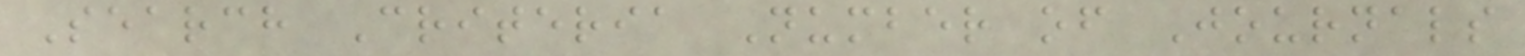Search Criteria Number of Journals
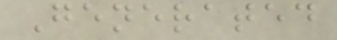Generated
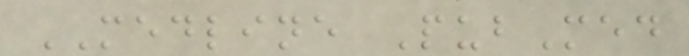MEDLINE PubMed
